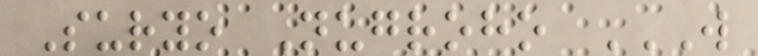Suryo Nugroho W
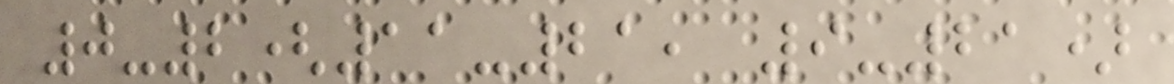0-2(11-21, 9-21)
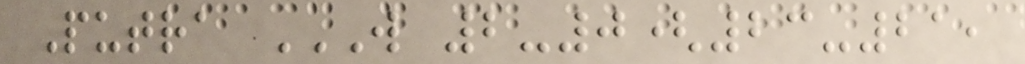Putra W 2-0(23-21,
